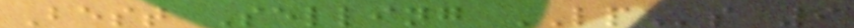Best Selling LPs 9
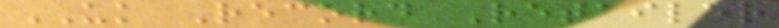UK Record Retailer
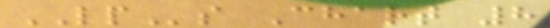LPs Chart 8
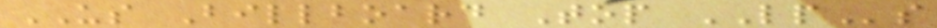US Billboard Top LPs
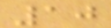10
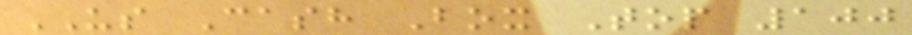US Cash Box Top 100
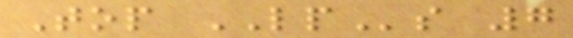Top LPs 7
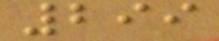299
